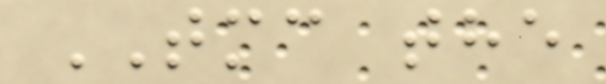TMC the
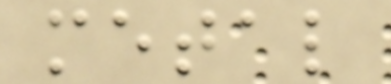metal
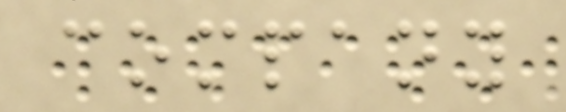company
